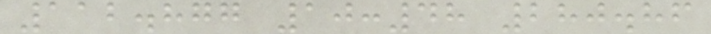112.877 10:48 280.86
